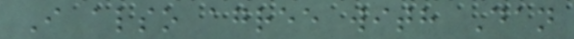I also agree with Dan
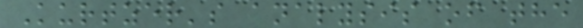Kurtzer's analysis of the
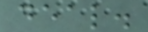deal.
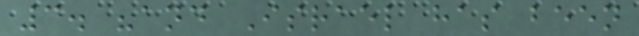3. "and Israel has been
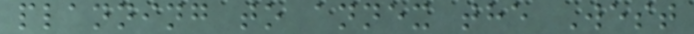planning to annex the West
